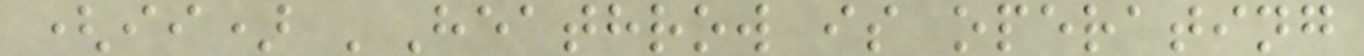(ii) 'Heathrow is operating
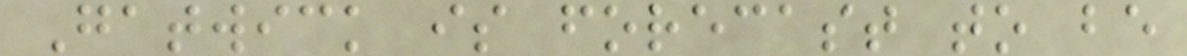Gatwick is forecast to be
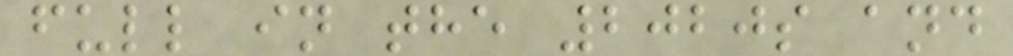full in the 2020s and
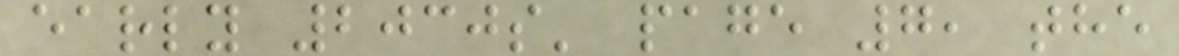early 2030s' page 7, the
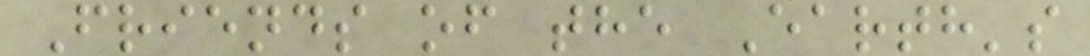Friends of the Earth's
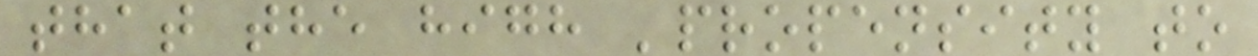that the high 'propensity to
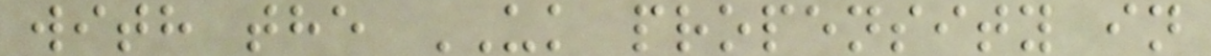with the UK propensity in
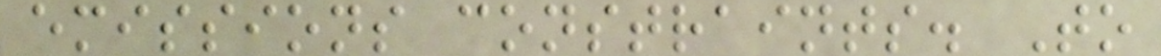emissions constraints. To
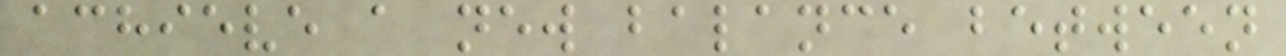achieve a new balance between
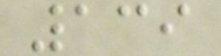139
